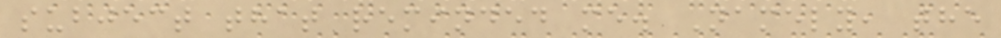subject that reminded me. Namely, the
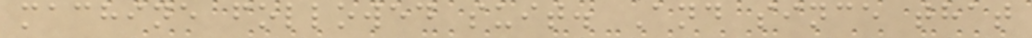machine followed suit. And since that
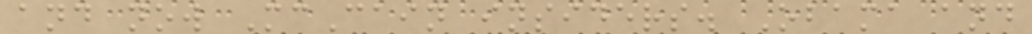and now McCain insiders. Obama and
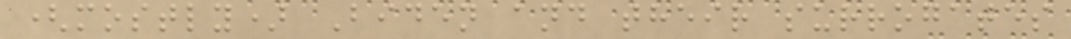(mostly) Biden and their surrogates
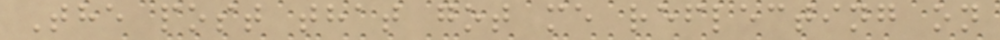The post that got me reflecting on
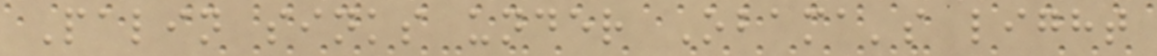Palin sinks under Obama's light
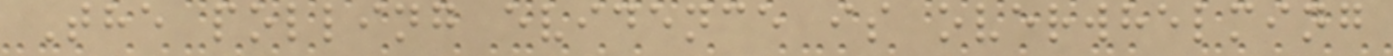The polling evidence is overwhelming
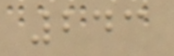243
